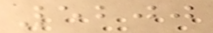5200
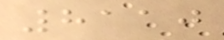8110
